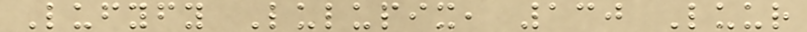Lufyfy Lulupix, 130 Luur
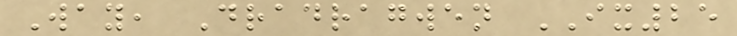Way, Dradragwen IX25
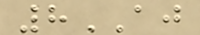8AJ
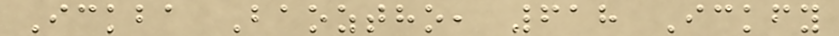Ickba Baoztho, 618 Ickfy
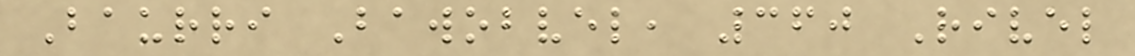Baurri Bawobvel, 360 Rivel
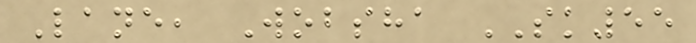Lane, Wobsha SK55
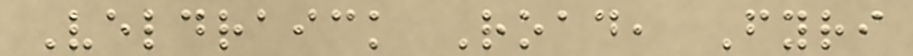Veldraick Road, Fyri
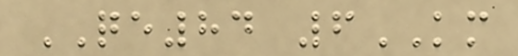QE84 6KM
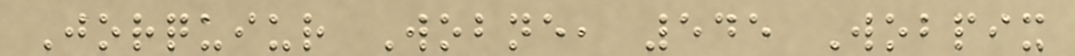Jorquiur Wobne, 545 Wobpix
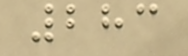283
